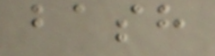bash
